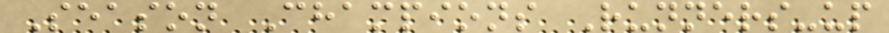Season Champions Runners-up
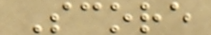Score
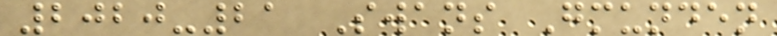2020-21 Swans Gmunden
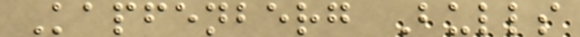Kapfenberg Bulls
